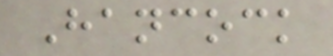Hancock
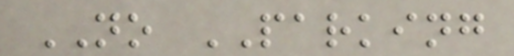NO PARKING
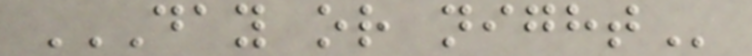DAY OR NIGHT
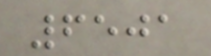6501
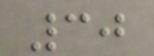30
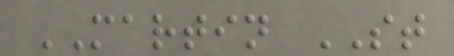MARTIN ST
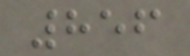856
